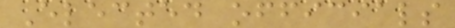Elected officials
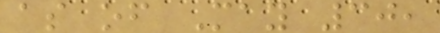as of May 30,
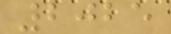2025
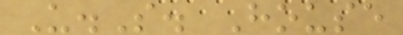U.S. House
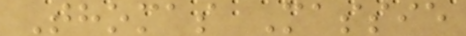Thomas Massie
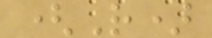(R)
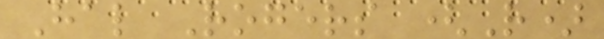Hal Rogers (R)
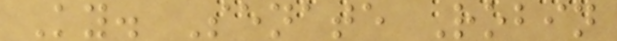Ky. Senate Robin
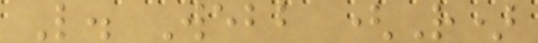L. Webb (R)
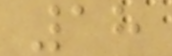18
